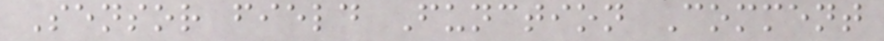Sensor field Function Comment
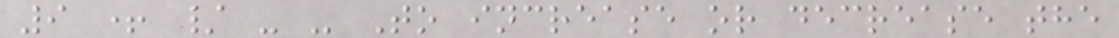9 + / - - To increase or decrease the
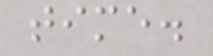time.
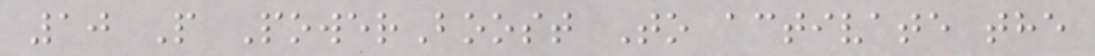10 P PowerBoost To activate the
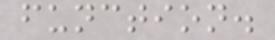function.
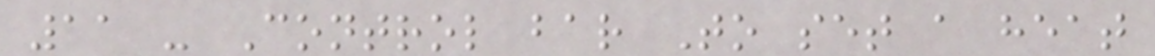11 - Control bar To set a heat
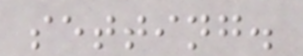setting.
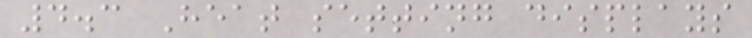4.3 Heat setting displays
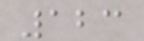123
